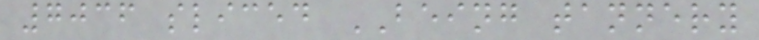7036 sliced BEING tannery
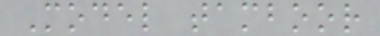Model tamboor
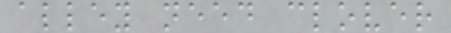alley need clover
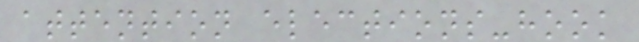attention elections-hook
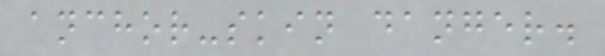anchor-skin danger.
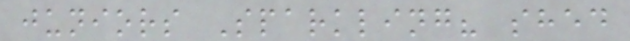juniors Sparkling? shed
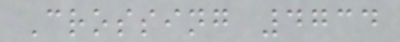Crossing 4734
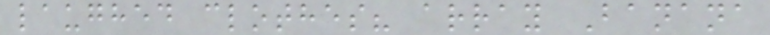laughed clothes? array Banana
